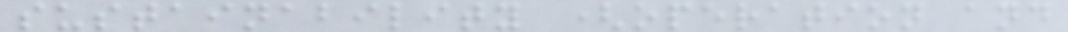sustainability (operation and
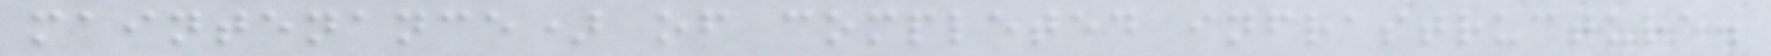maintenance) of completed infrastructure.
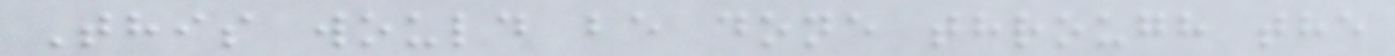This would be done through the
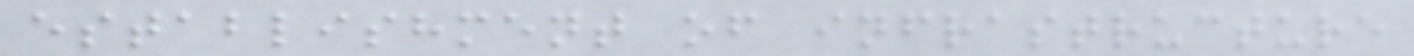establishment of infrastructure
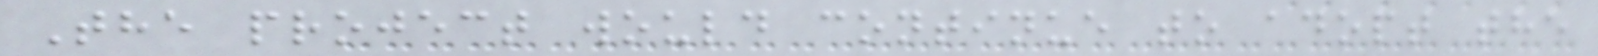The project would continue to adopt the
